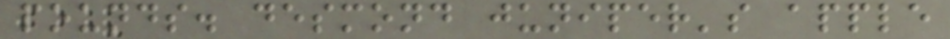pounds. desmond juniper's apple
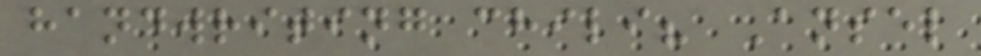handwriting chili? Ansel
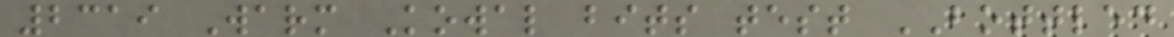2319 Warm Kowal bits test BOTTLED
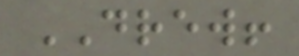DREW!
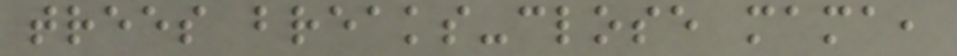trees breaks-close mama,
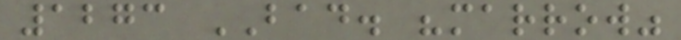1273 BAD. "marrow"
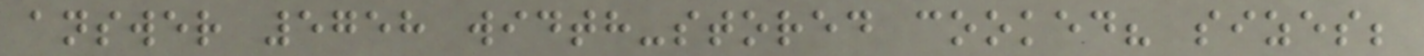answer 5758 width-stored cooked? sizes;
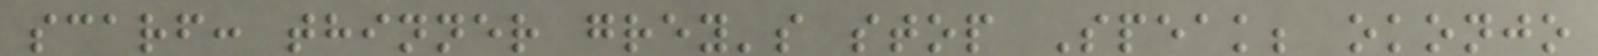scarf: thinner grey's stop Speak; okonjo
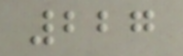227
